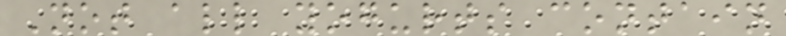Not all yogurts contain
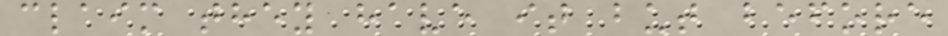claim they have it but before
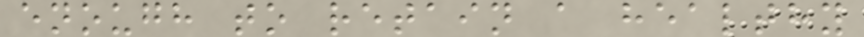enough to retain a healthy
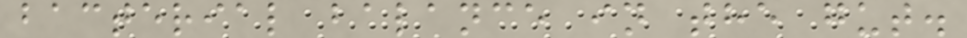bacterial balance in the gut.
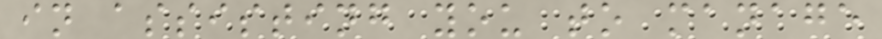in assisting you to manage
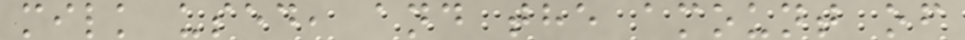milk used, and the amount of
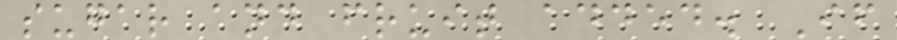sugar and fruit added. If
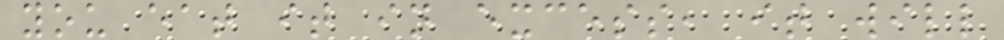you eat it in excess, it will
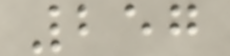257
